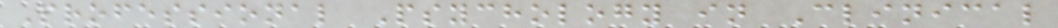Professional Psychology in Clinical
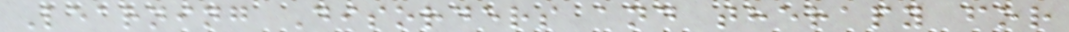Learning Disorders and therapy for
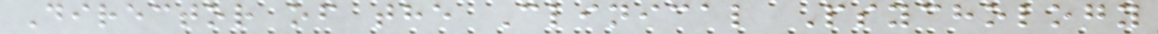Director of the Clinical Psychology
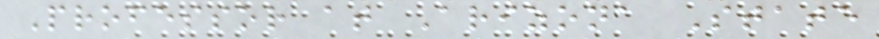Professor at Arizona State
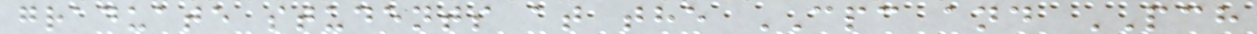graduate students at the CPC and PCH
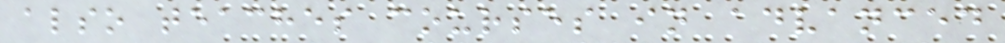also teaches courses in advanced
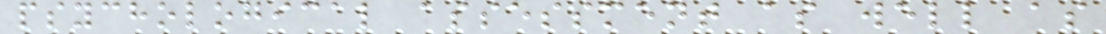psychological assessment as well as
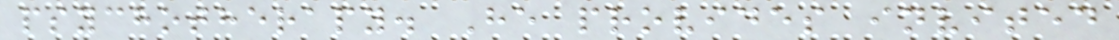psychotherapy. He provides invited
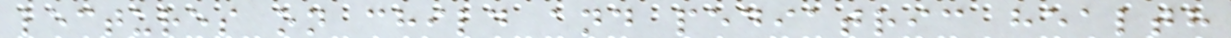lectures on child and pediatric health
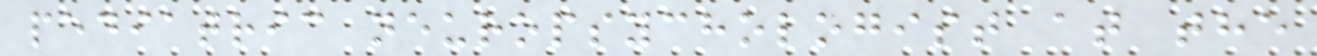pediatric neuropsychologist at the
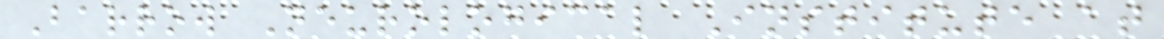Barrow Neurological Institute at
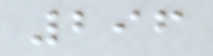296
